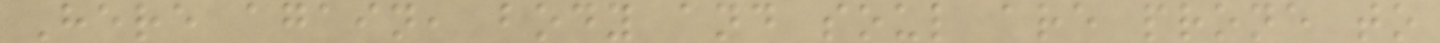Here again, body and soul are prone to
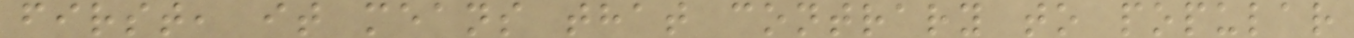first, it means that contrary to popular
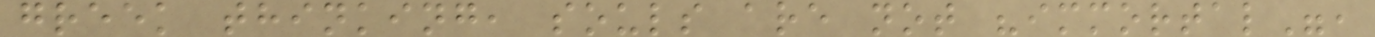greek thinking, souls are not "immortal",
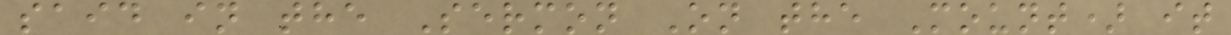said in the Sermon On the Mount) it
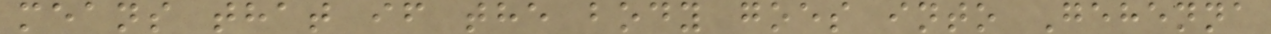means that if the body goes into Gehenna
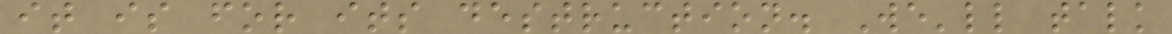it is for its destruction. We'll talk
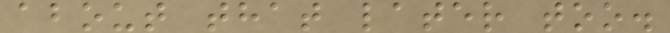about that later too.
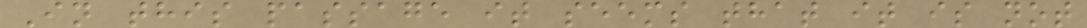In this passage it seems that it is not
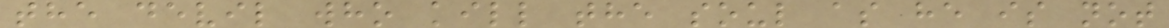the devil who kill the soul as he is not
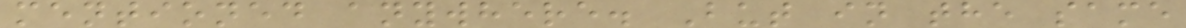mentioned anywhere. But in the same
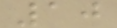10
